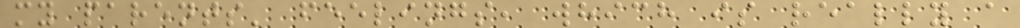my parents' feelings, which is really a
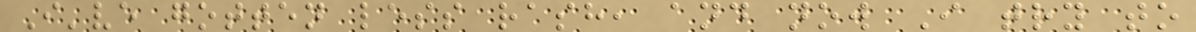I've gotten less rash, and now I try to
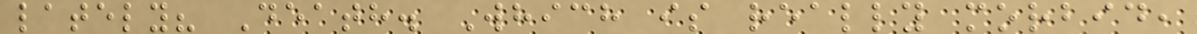lately? Death. Which is really morbid,
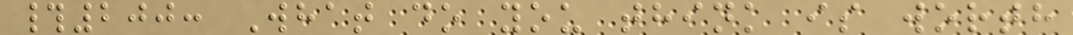#200: What do you think is worth
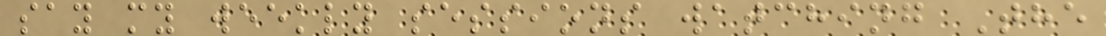say my weekly sessions watching The
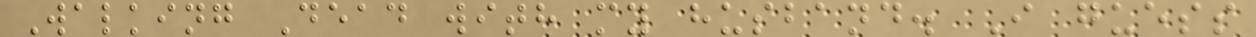Walking Dead with my husband. I guess
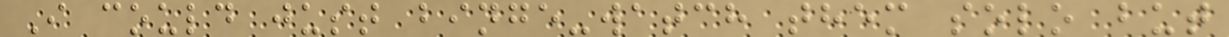I could just binge-watch them solo but
